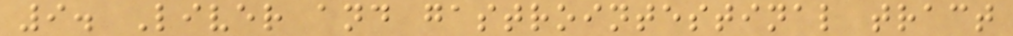9. Liver and gastrointestinal tract
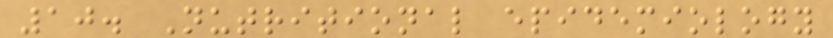10. Nutritional epidemiology
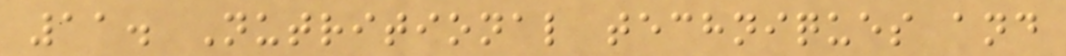11. Nutritional techniques and
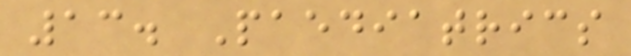13. Paediatrics
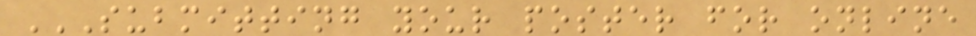SUBMITTING YOUR POSTER FOR ONLINE
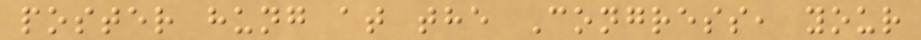poster hung at the Congress, your
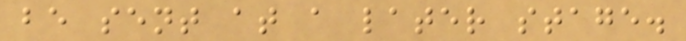be sent at a later stage.
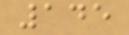145
